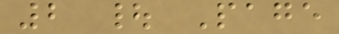2 | Page
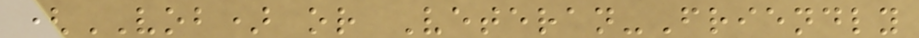(VOB) or Veteran-Friendly
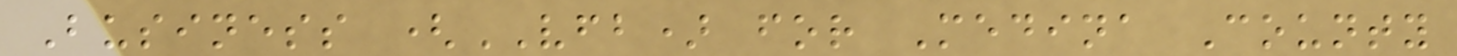Business (VFB) for Medina County
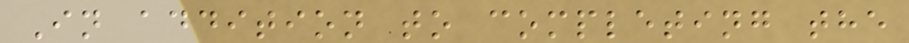In addition to completing the
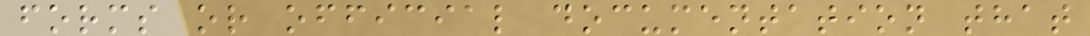forms or official documentation that
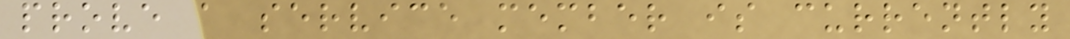prove a service member is currently
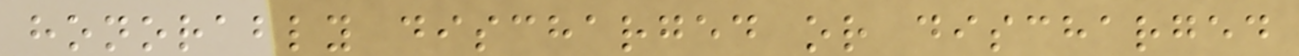honorably discharged or discharged
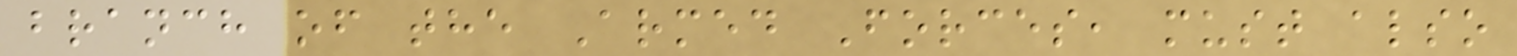branch of the Armed Forces, must also
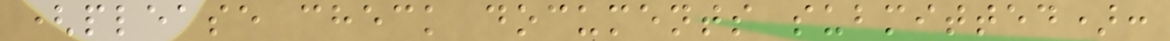(please check documents submitted):
